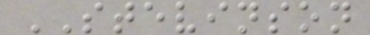STEVINSON
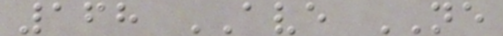168 AVE NE
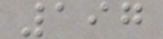197
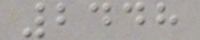2448
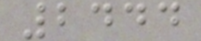2444
